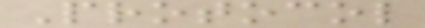Protocol
